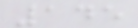145
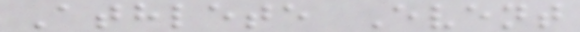Athlete Event
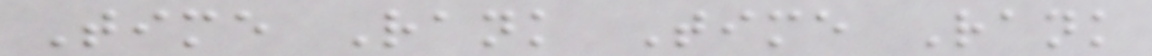Time Rank Time Rank
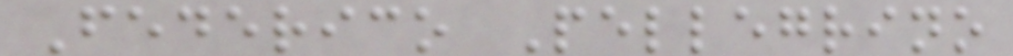Federico Pellegrino
